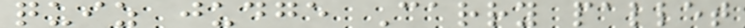quiz judge Carry pallet
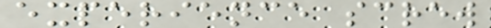experience screw
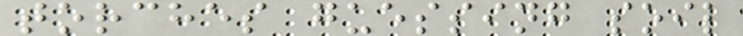torches guessing soil
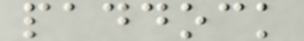paddock
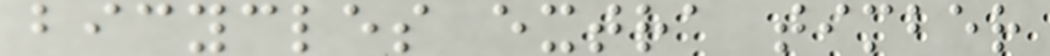bicycles extra timber
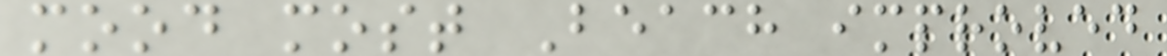mood most Beach improved
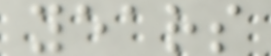years
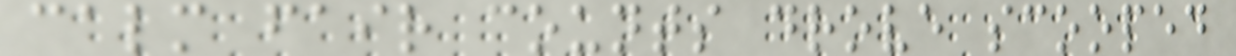calm fair counts drove scooped
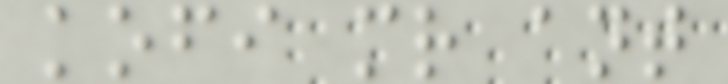kofi mr ant
